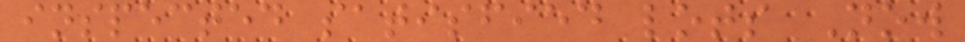inspected satisfied lots Now
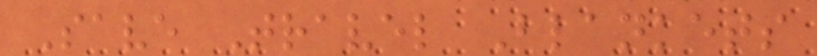Save Travel Blankets
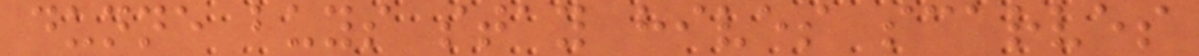dunne buys stay hives scarves
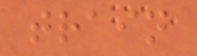train
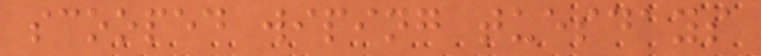scooped wiping tuesdays
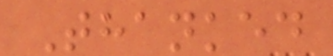Thanked
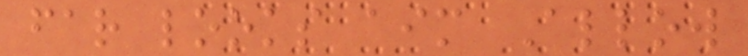far looks aim Allow
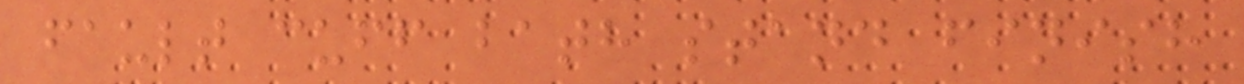fault cuff bath stand finish
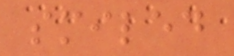smiled
